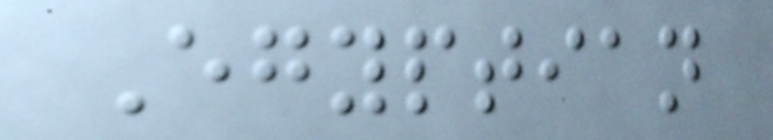Egyptian
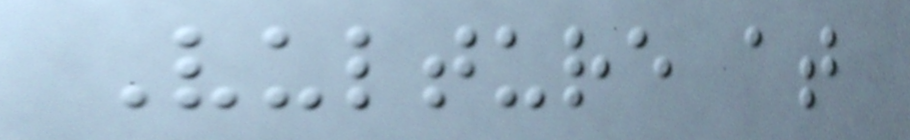Vulture at
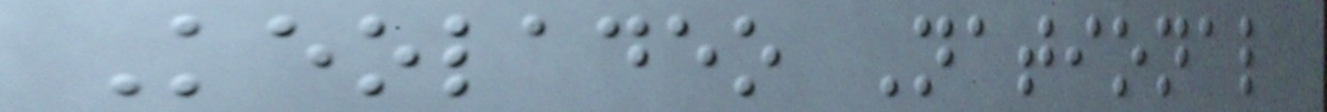Keoladeo National
